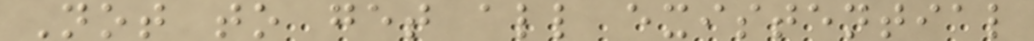Not to get all existential
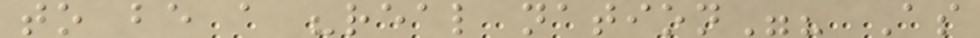to be a "real nation"? As
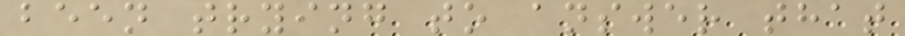been trying to answer that
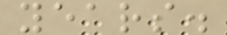years.
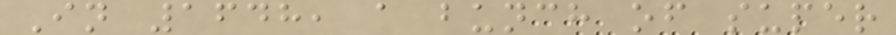In 1648, a bunch of super
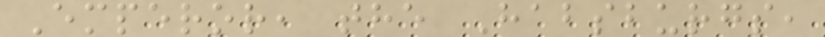Emperor, the Habsburgs,
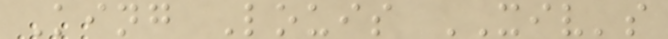King Louis XIV's
